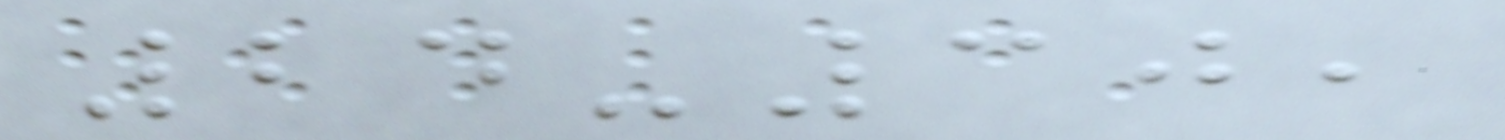24-30,
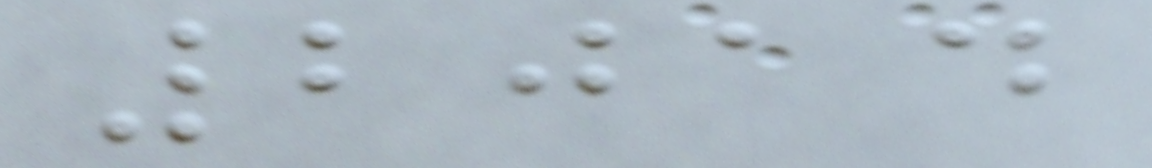2014
